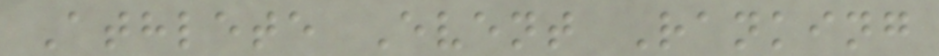Athlete Event Ranking
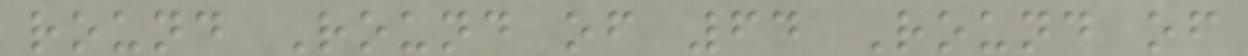round Round of 64 Round of
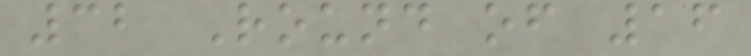32 Round of 16
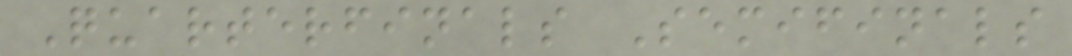Quarterfinals Semifinals
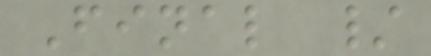Final /
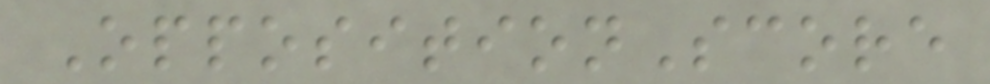OppositionScore
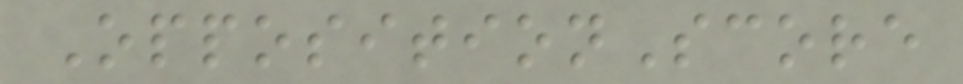OppositionScore
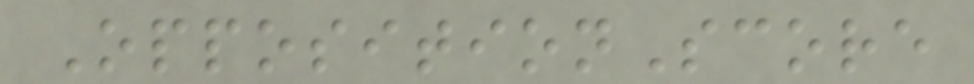OppositionScore
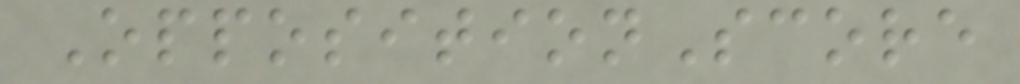OppositionScore
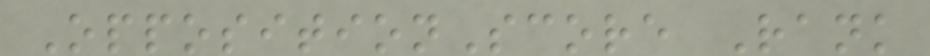OppositionScore Rank
